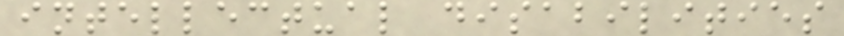intellectual disabilities
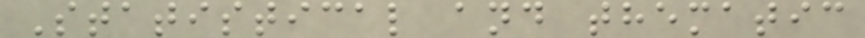Statistical and thematic
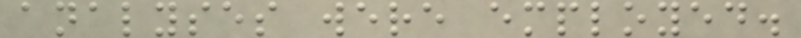analyses were employed.
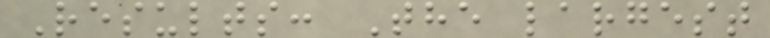Results: The largest
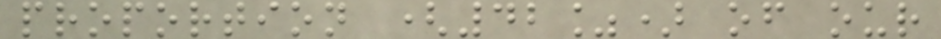proportion (42%) of our
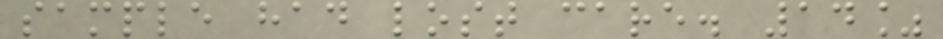sample had lost care. 14%
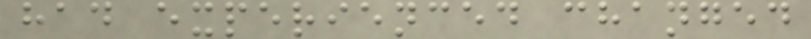had experienced changed
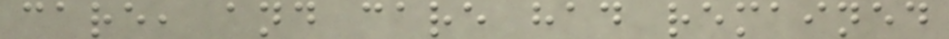care, and care had remained
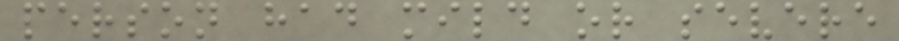person had mild or severe
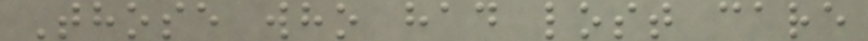Those who had lost care
